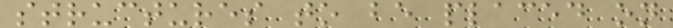structures to be placed on
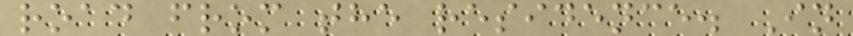road from the residence. In
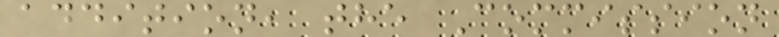addition, the Commission
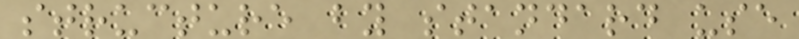structure by standard use
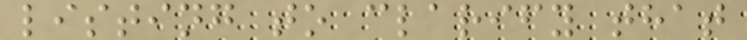listing to clarify that
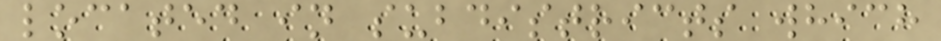located in subdistricts which
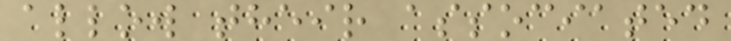allow their associated
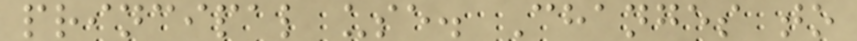principal use. Changes to
